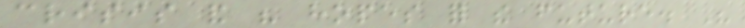crisis and his hopes for the future. His
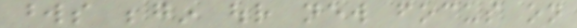words begin our new focus on
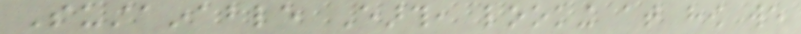Sustainable Earth, looking at how we
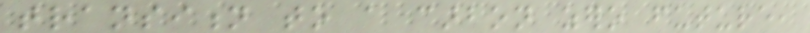transition to a carbon zero future,
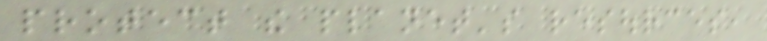protect the planet's resources,
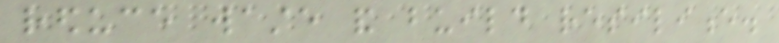reduce waste and build resilience.
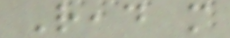Read more
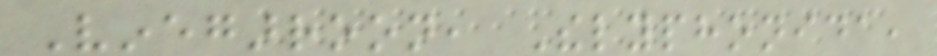Vinegarroon, Thelyphonida,
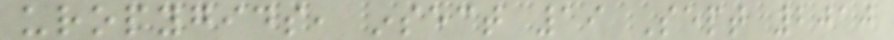uropygids, insect 19 Sept 2010
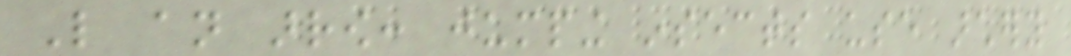Like an arrow: jumping insects use archery
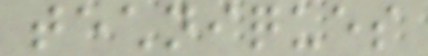techniques
